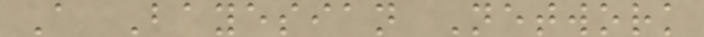A Bayesian Network
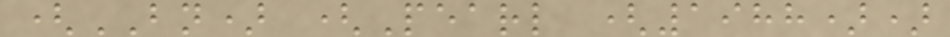(BN) (Pearl (1988))
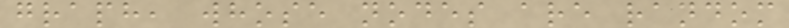graph, whose nodes are random
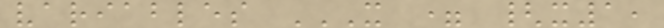variables X = {X1,
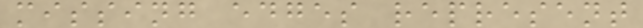missing edges represent
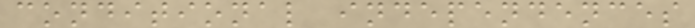conditional independences
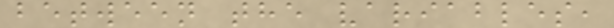between the variables,
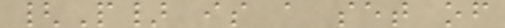{P} is a set of
